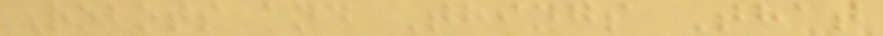Robots and Things That
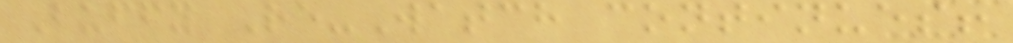Buffy Re-Watch continues!
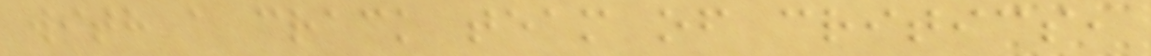with a crack team of critics,
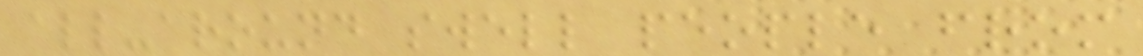all-around swell people from
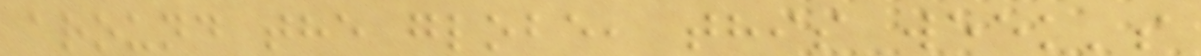around the globe, this week's
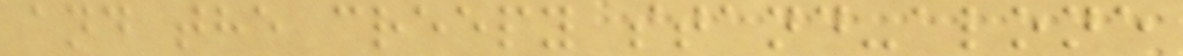and the creepy stand-alone
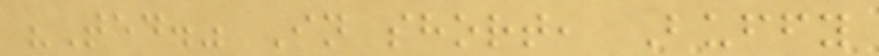"Ted." In short, Buffy
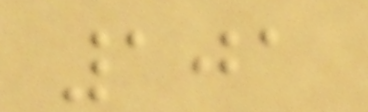101
